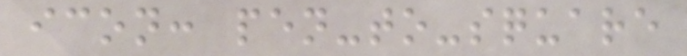icon: pen-to-square
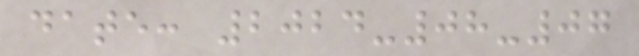date: 2024-08-07
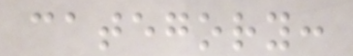category:
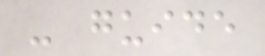- guide
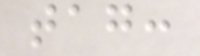tag:
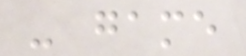- game
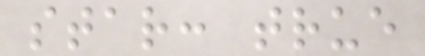star: true
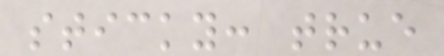sticky: true
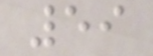59
